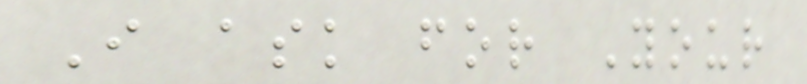I ask for Your
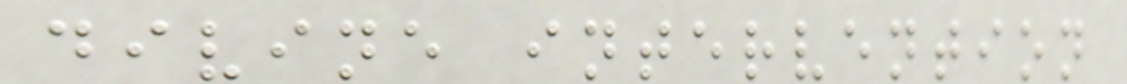divine intervention
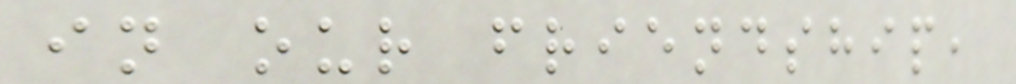in our friendship,
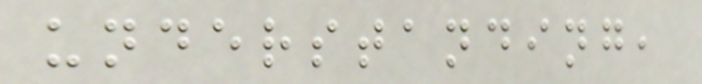understanding,
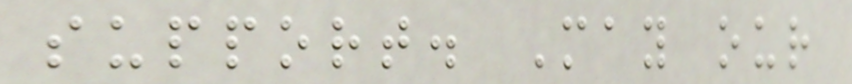support. May our
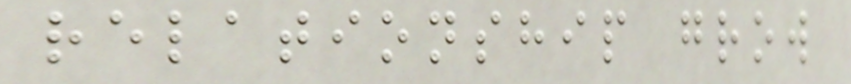relationship grow
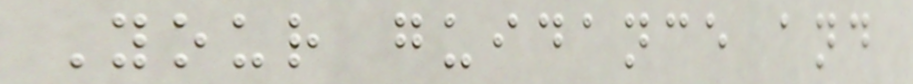Your guidance and
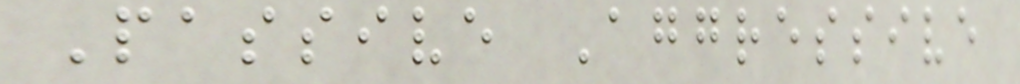Passive Aggressive
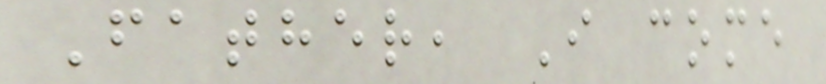Father, I come
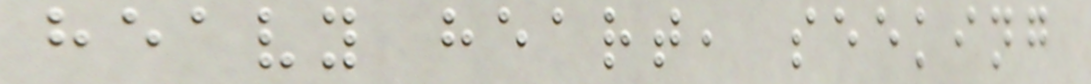heavy heart, seeking
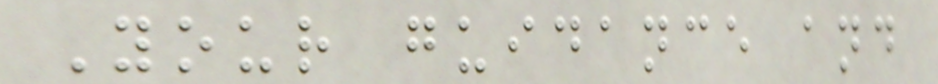Your guidance and
